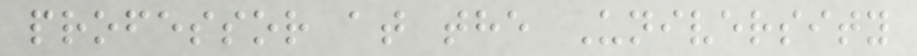professor at the University
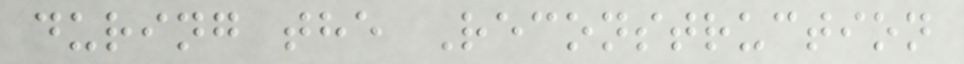during the Reconstruction
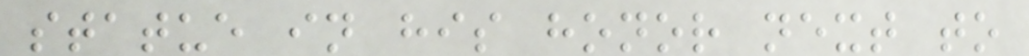statue in his honor next to
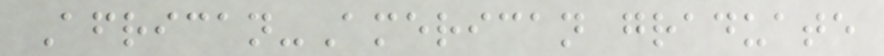African-American graduate
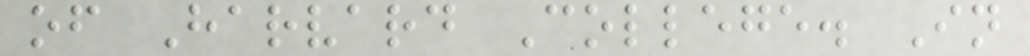of Harvard College. In
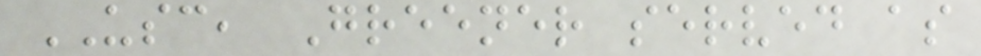USC, Greener served as
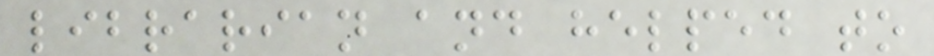librarian and helped to
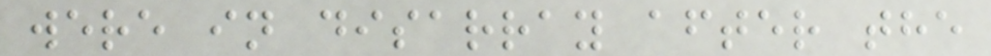were in disarray after the
